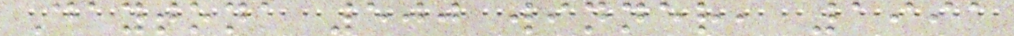Daytona 500 winner, 1991
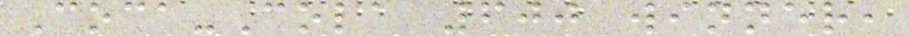Coca-Cola 600 winner,
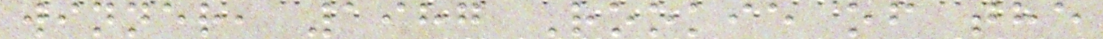winner, 1987 Rookie of the
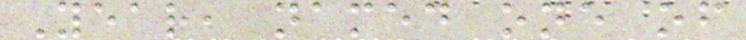Year, named one of
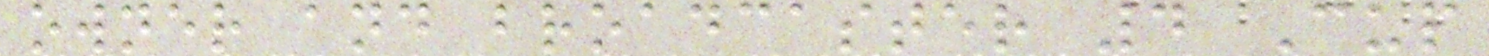owner and broadcaster 4 Cup
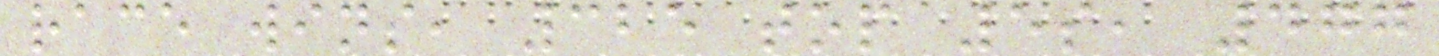race wins, 325 top 5s, 477
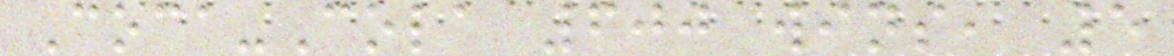Coca-Cola 600 wins, 5
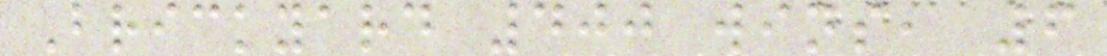Brickyard 400 wins, 6
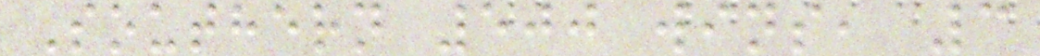Southern 500 wins, 3
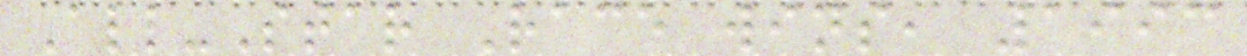All-Star Race wins, 1993
